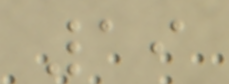19
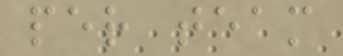per team
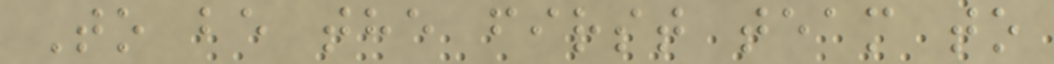To be the first team to
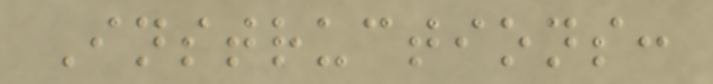Instructions:
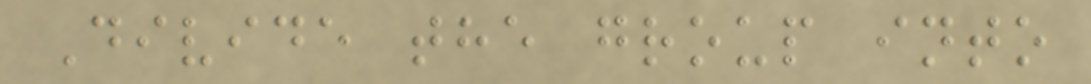Divide the group into
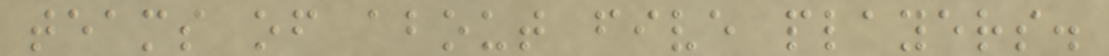teams of about five players.
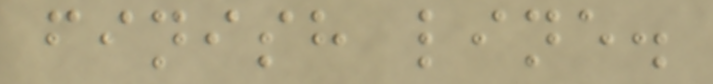finish line.
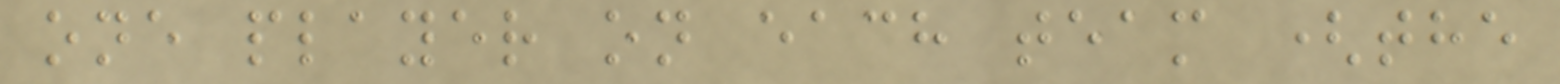one player on each team (the
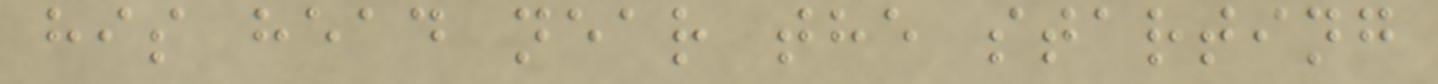his head near the starting
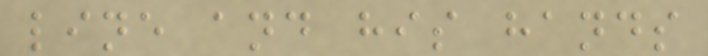line and his hands
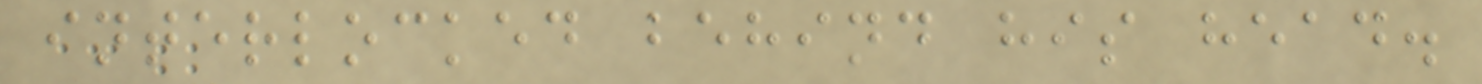interlocked behind his head.
